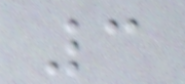3
